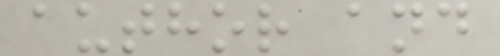author and
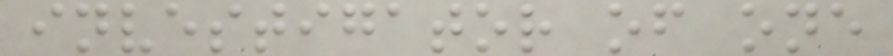investigator of one
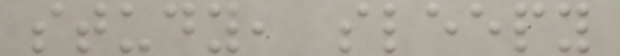study, sleepy
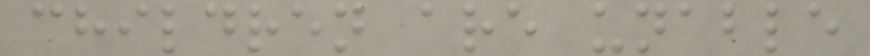children are unable
